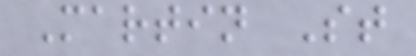Martin St
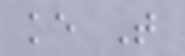ke T
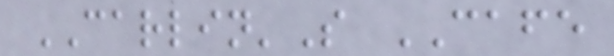CARLIN'S CAFE
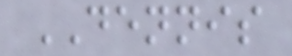DENNIS
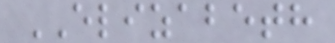ELIZABETH
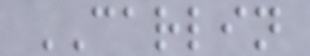CARLIN
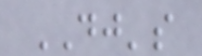DJ's
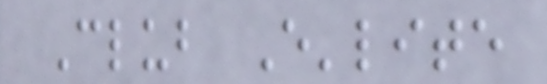Club E'lite
